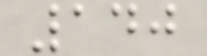140
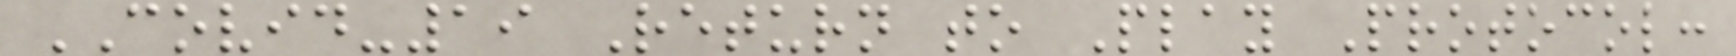COVID-19 Return to Play Protocol:
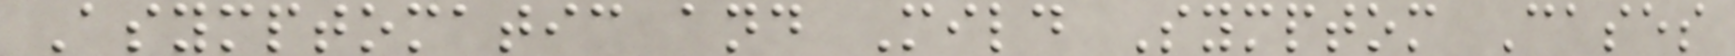Asymptomatic and Mild Symptom Cases
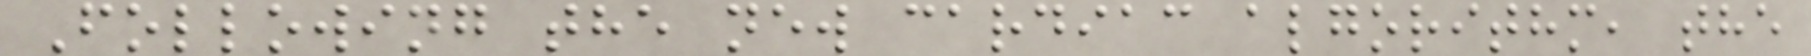Following the new cardiac algorithm, the
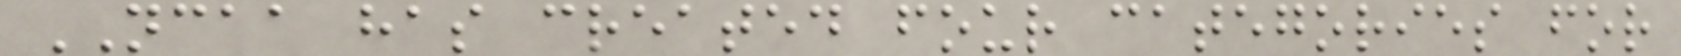NCAA has created four categories for
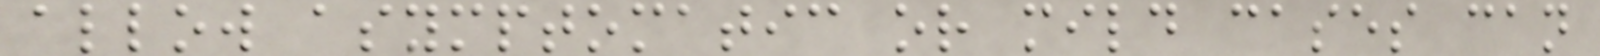allow asymptomatic or mild cases can
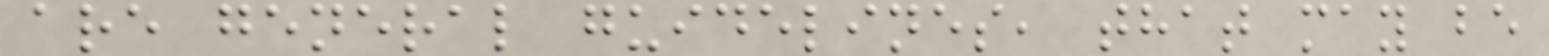are general guidelines, that may be
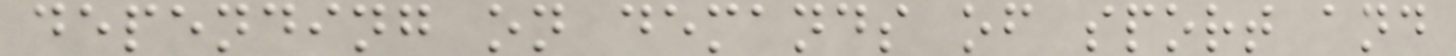depending on demands of sport and
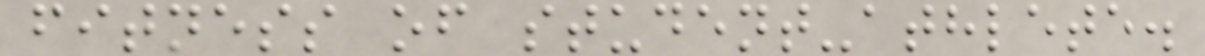fitness of student-athlete.
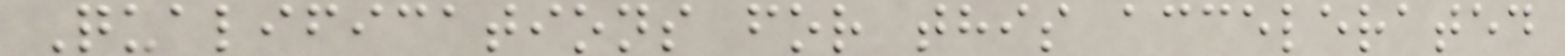Qualifications for this accelerated
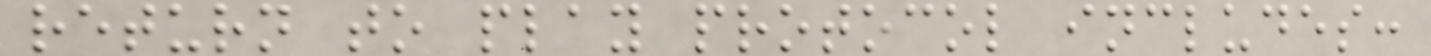return to play protocol includes:
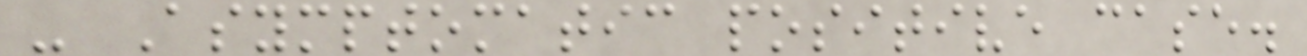- Asymptomatic positive case.
